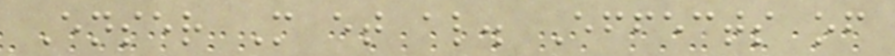Enser M et al. Effects of
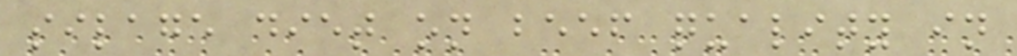silage diet on beef quality in
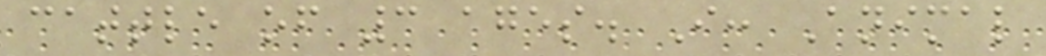cattle of 3 ages. I: Animal
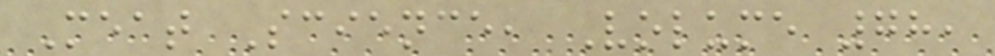Meat Science, Volume 78,
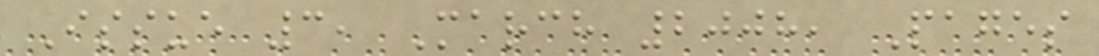Issue 3, March 2008, Pages
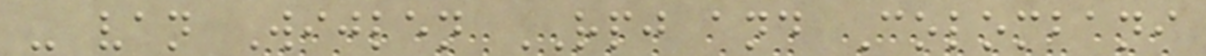- van Wijlen RPJ and Colombani
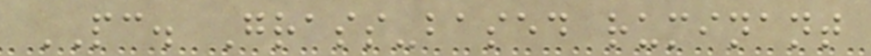PC. Grass-based ruminant
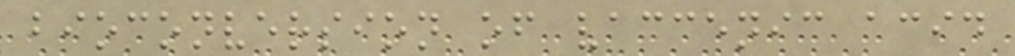bioconversion of vaccenic acid
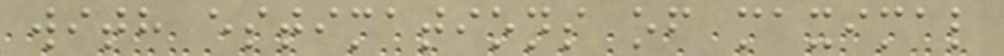with estimations of maximal
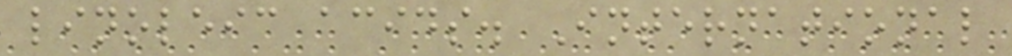linoleic acids. International
